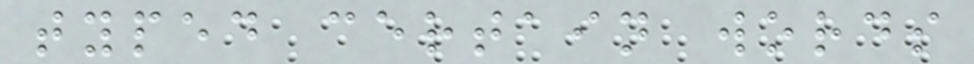typed certain words
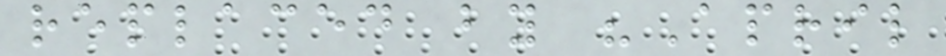replaced by "April
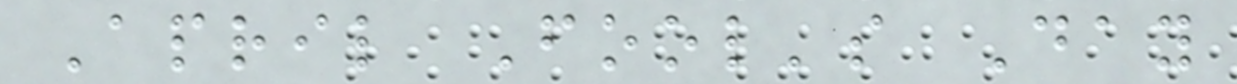April Fool's Day
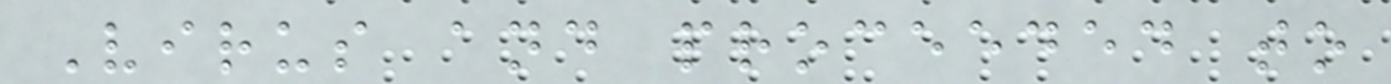Virus and proceeded to
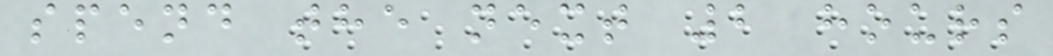spend the next 2 hours
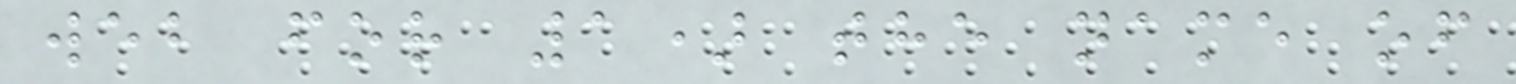web for 1) the name of
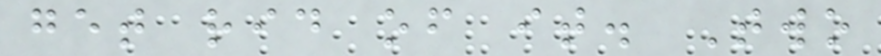get rid of it. Two
